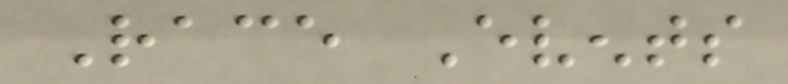Race Events
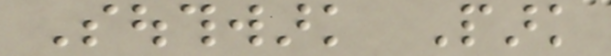Southwark Park
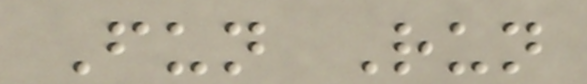Fun Run
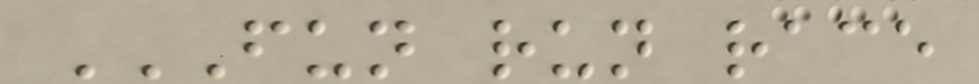FUN RUN RACE
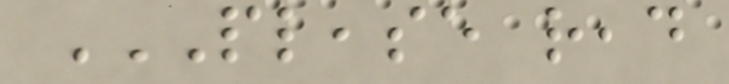PLEASE READ
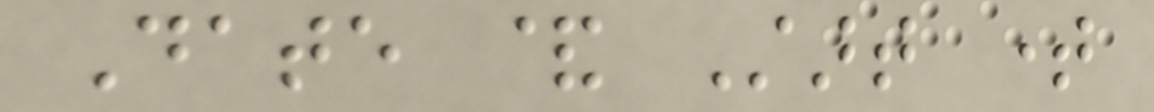Date & Start time
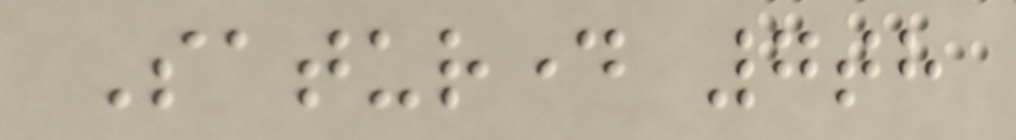Saturday 7th
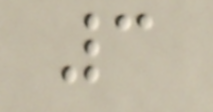3
